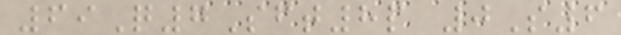69Q7Sft8p 0S6
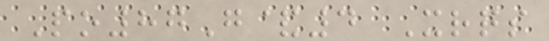Po87G&4 Xrqs
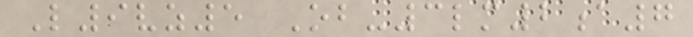L9vz5 Ob-3lm2a7
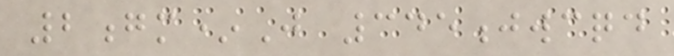2gm*J 345jwcqd
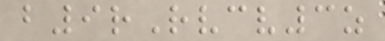b9rRvcv3z
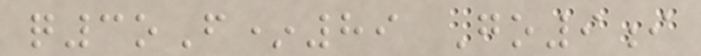q3oF*89 Go9i
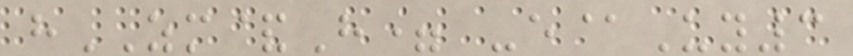hZM&H= -e@Uy3
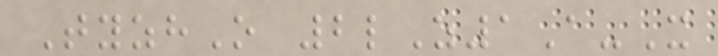TyzhO 2lZ1A-X
